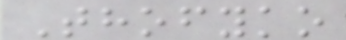Thofyko
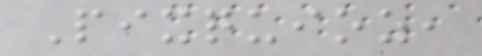Pixquioz,
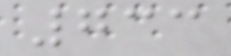733
